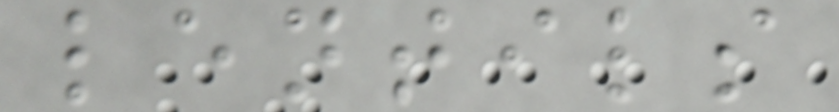lentils
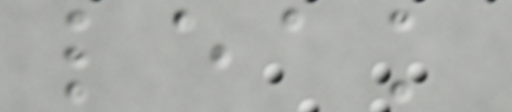leak
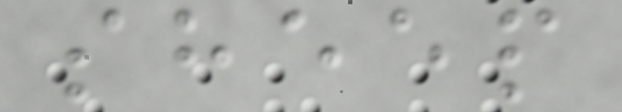sheep
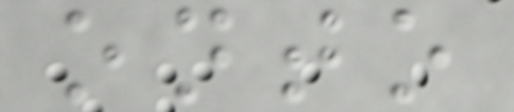onto
